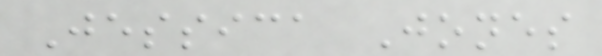Jessica Jones
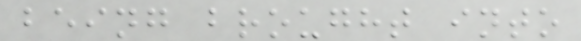being brought into
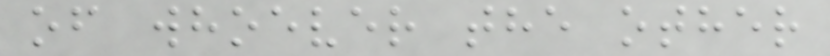of whoever the other
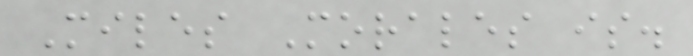Miles Morales is.
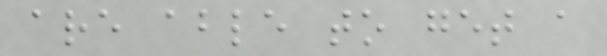are able to get a
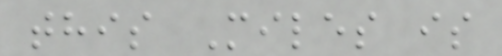this Miles is
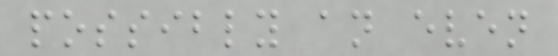possibly an even
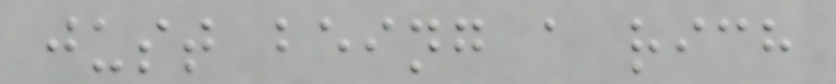just being a rich
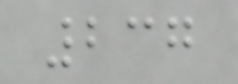237
